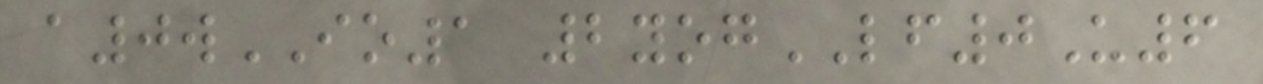a0wIO1 2yogLF0U6
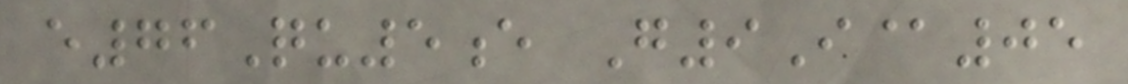e76Qu5e G9I@05
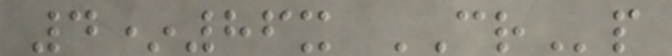4*86x CRp
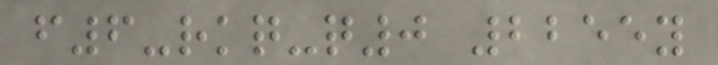f6-rkq-q0 2255y
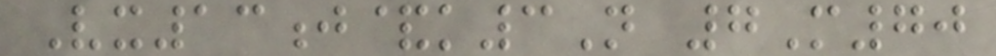Vx13j&k3N 7M70
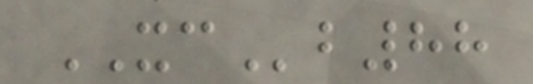XCb88
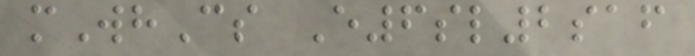mWhCs E6sl2saf
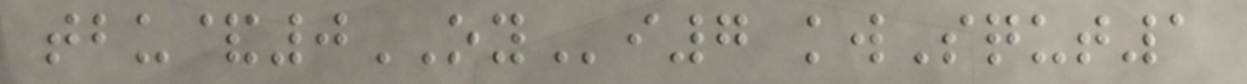tbu&0OYi7 kwSqut1
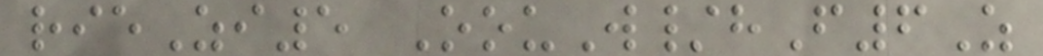rieZi5 OouW/hF6Z
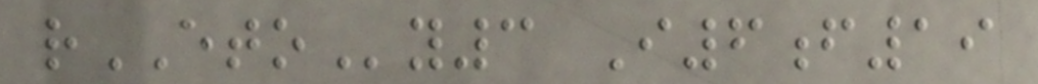rETOy3 I6f19
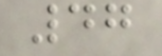47
